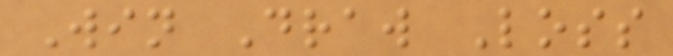Win Draw Loss
